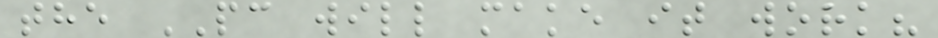the PC will make it work?
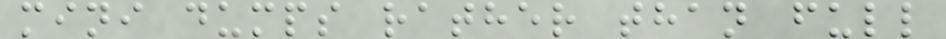mini dumps rather than full
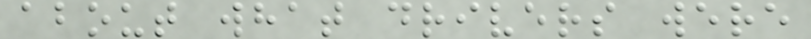about what drivers were
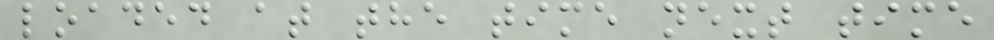loaded at the time next time
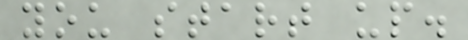you start up.
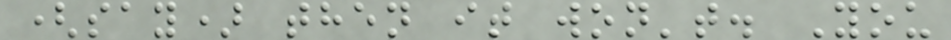(say) then it won't. You
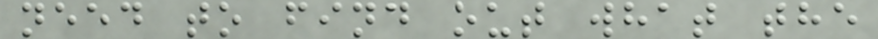need to find out what the
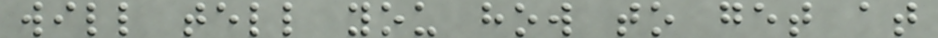will tell you how to get at
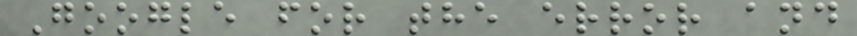Google for the error and
